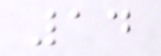14
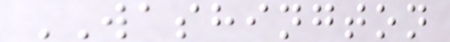WASHINGTON
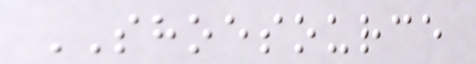SHOESOURCE
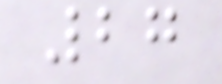27
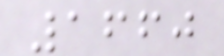1660
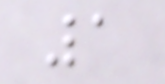1
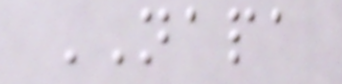NAPA
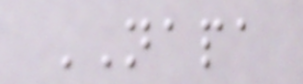NAPA
